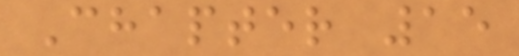Chapter 15
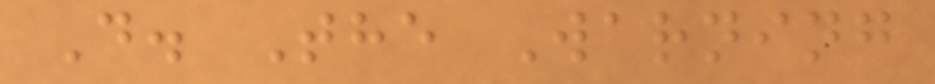D. The Warning
